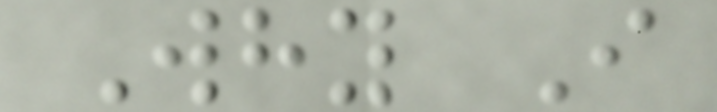Why I
